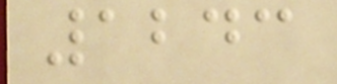1243
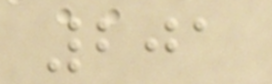201
